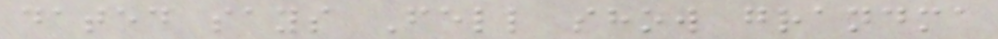dated says Fell show grandma
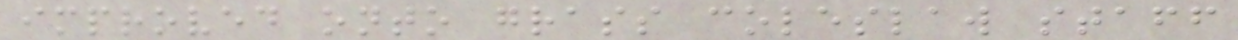improved onto grass coleslaw staff
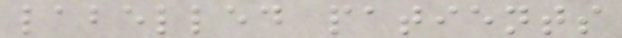labelled patients
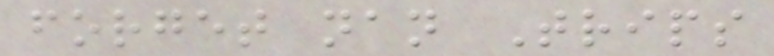forget nan Trips
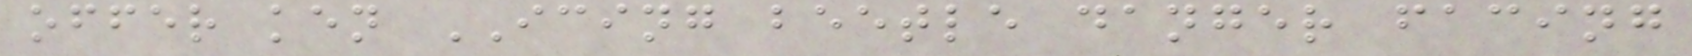offer ken ICING beetle danger facing
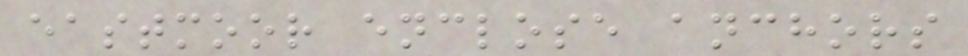eastmoor enclose anchors
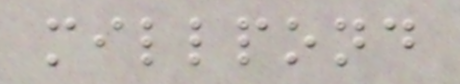millpond
